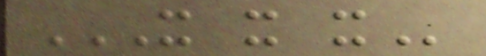X X X
